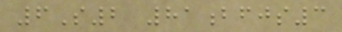6S2 81bfjs3
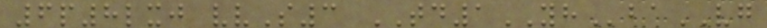6p8lxj vvS3 TD1YHbaVG
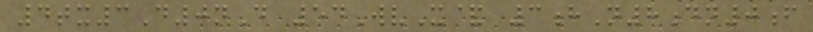4tx3D0nD 54WvX& 3hN8dn0f
